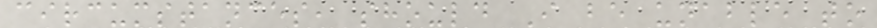circumstances, should I be unable to
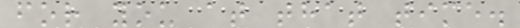for you at that time.
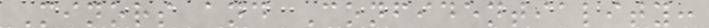Minors and Confidentiality:
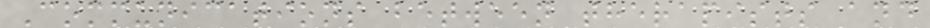Communications between therapists and
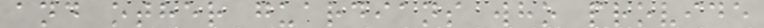and other guardians who provide
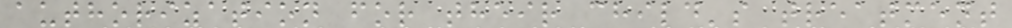authorization for their child's treatment
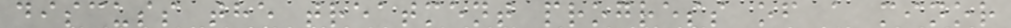discuss the treatment progress of a minor
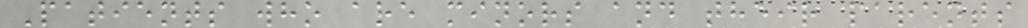Patients who are minors and their parents
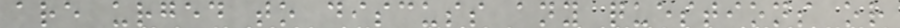are urged to discuss any questions or
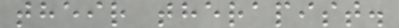their therapist.
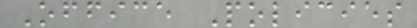Office Policies
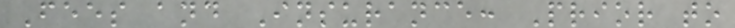Fees and Insurance: Prior to
